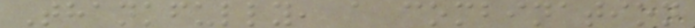Thankfully, a combination
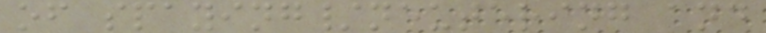of spaying/neutering and
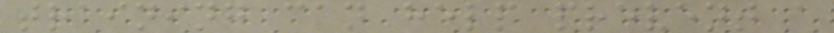training can help prevent a
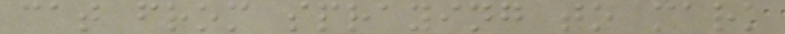cat from spraying to mark
